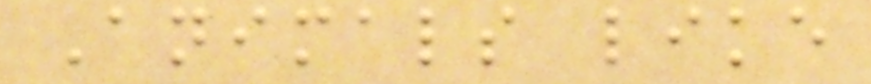Animals like
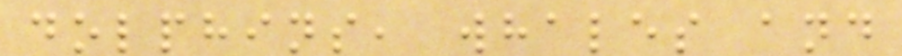dolphins, whales and
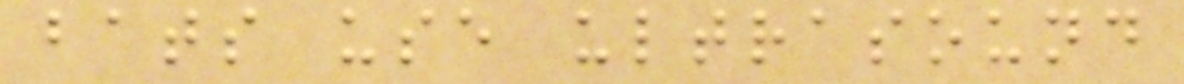bats use ultrasound
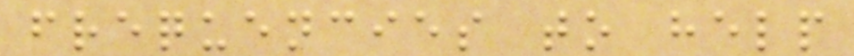frequencies to help
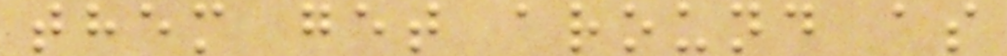them get around as
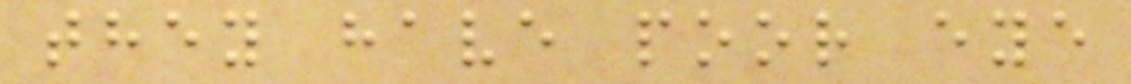they have poor eye
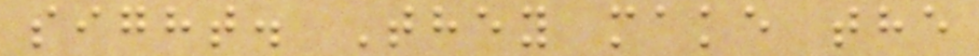sight. They make the
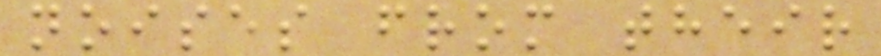noises from their
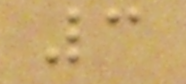3
